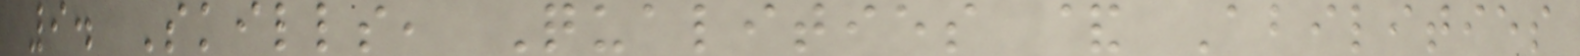9. Skills, Qualities & Abilities
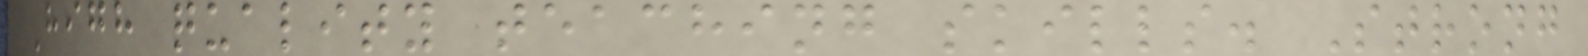High quality teaching skills. Strong
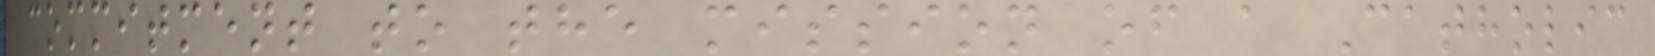commitment to the mission of a Catholic
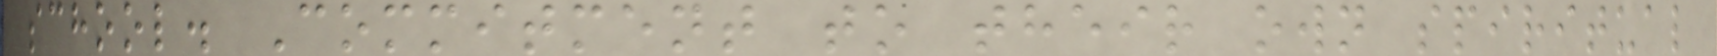school. Commitment to their own spiritual
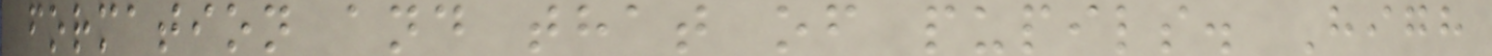formation and that of pupils. High
